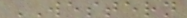WESTERN
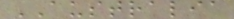AUSTRALIA
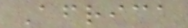Africa
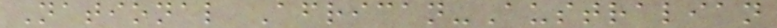National African-Australian
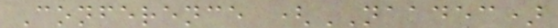Conference (NAADEC)
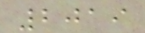2019
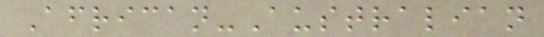African-Australian
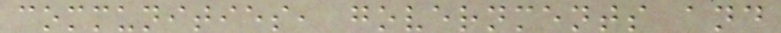communities, governments and
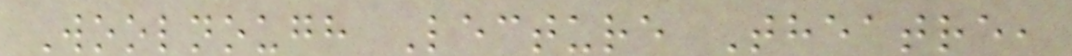Woolnough Lecture Theatre,
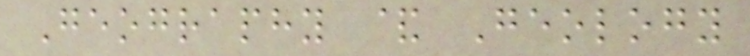Geography & Geology
